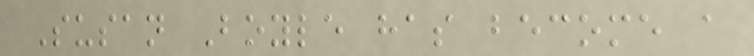Susan Boyle has become a
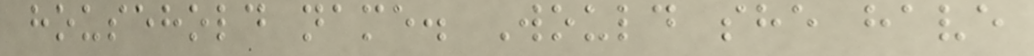household name. Would she have
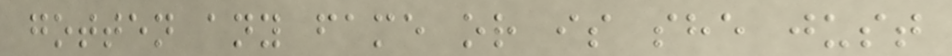gotten any fame or is she just
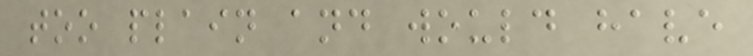too plain and would have
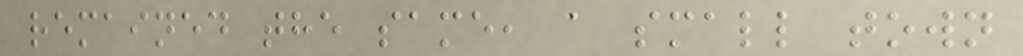remained the same, a small town
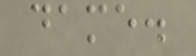dame.
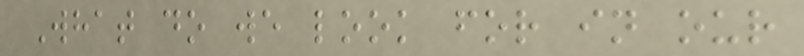What do we look for in our
